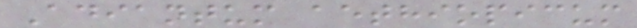Adiantum aethiopicum
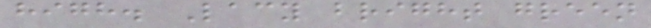high. Lacy bright green
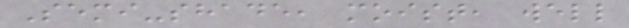Semi-shade, moist, well
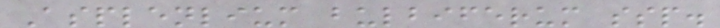Asplenlium bulbiferum ssp.
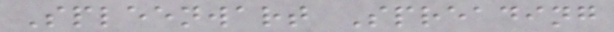Spleenwart Spreading
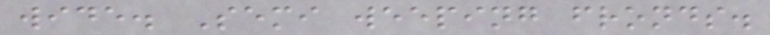wide. Semi weeping fronds.
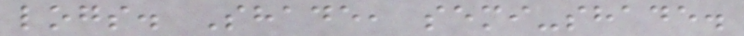logs. Shade, semi-shade.
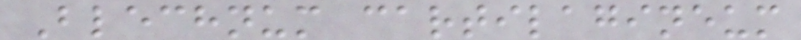Blechnum cartilagineum
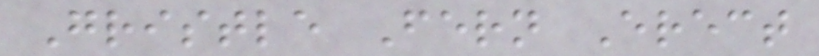Gristle Fern Erect
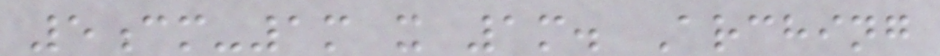5cm-1m x 1m. Arching
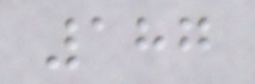187
